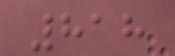818
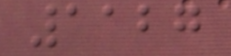1127
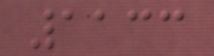1133
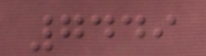7449
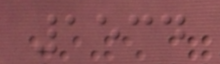1534
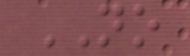NO
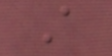A
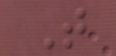T
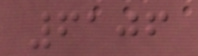6106
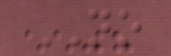NO
